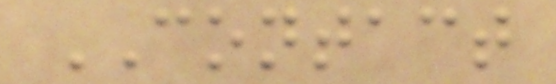CONTACT
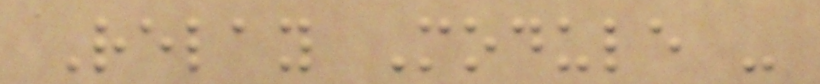Relay Module -
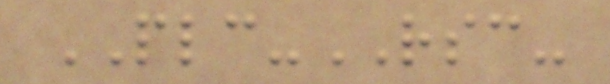PLC-RSC-
